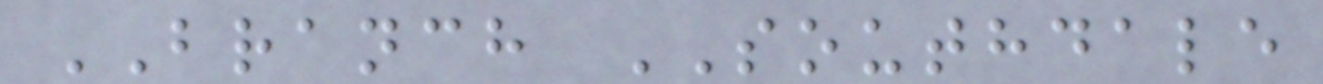BRANCH SOUTHDALE
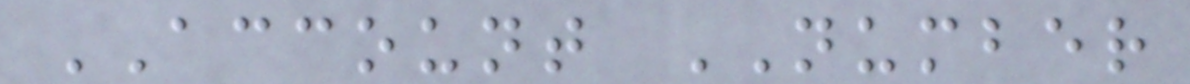ACCOUNT NUMBER
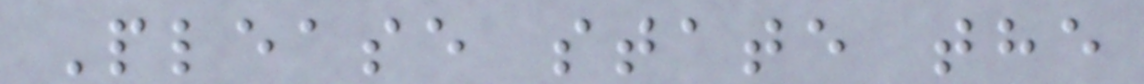Please state the
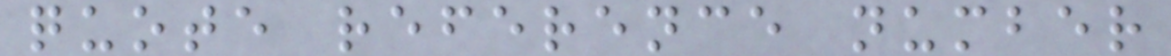quote reference number
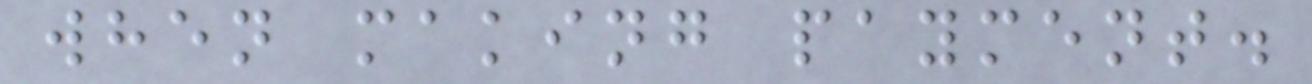when making payment.
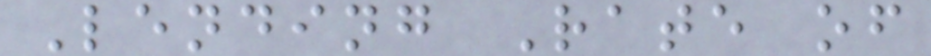Lending Rate of
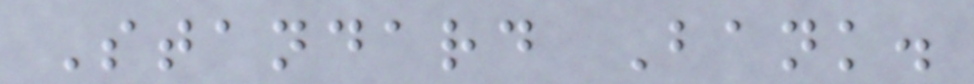Standard Bank.
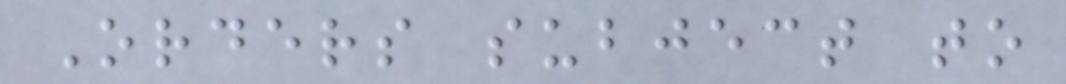Orders subject to
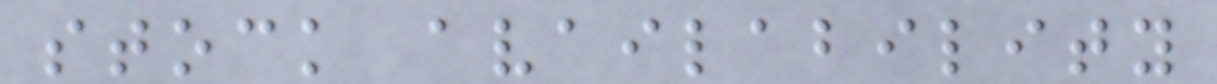stock availability
